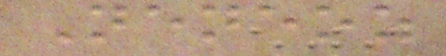Neneoz
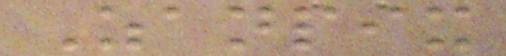Zanpix
